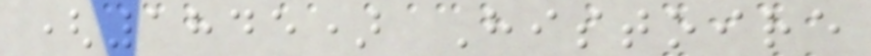(1845) Histoire
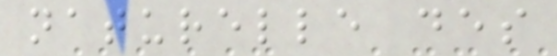naturelle des
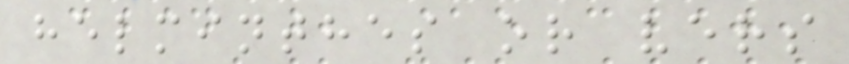helminthes or vers
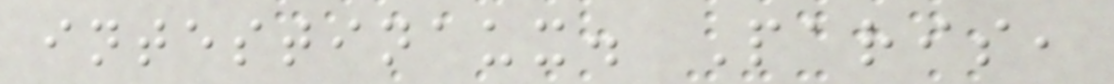intestinaux. Paris,
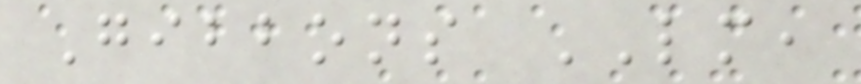Gibbons LM,
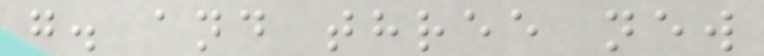g. and three new
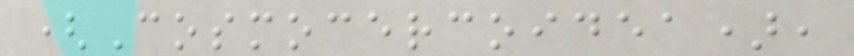(Cosmocercoidea),
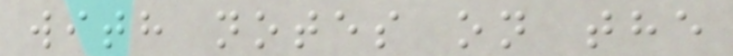with notes on the
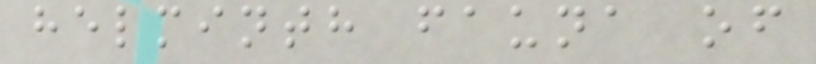helminth fauna of
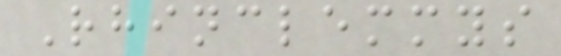Rhinclemmys
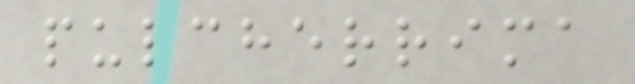pulcherrima
